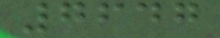7647
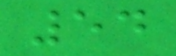54
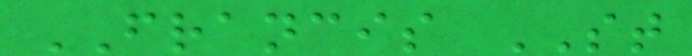FRANCIS ST
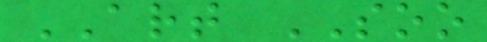ART SOO
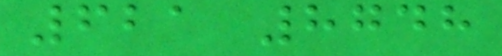621 8748
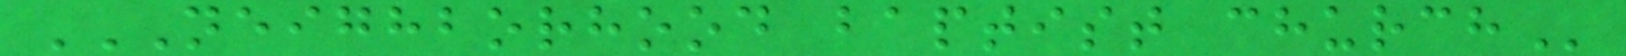NEIGHBORHOOD BAPTIST CHURCH
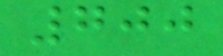700
